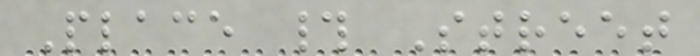Place # Street
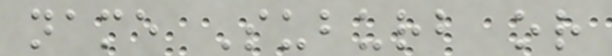name Suburb or
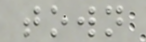town
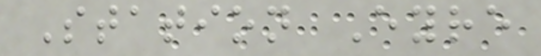Station Eyre
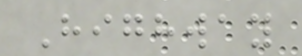Highway
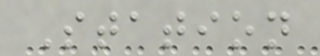Station
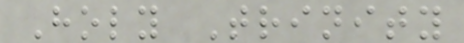Holy Trinity
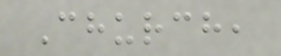Church,
